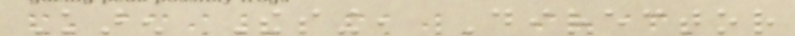Karen Thesing, Director
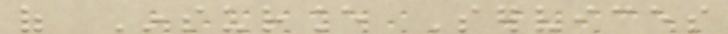of Insurance Services
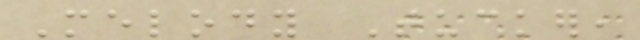Melody Tucker,
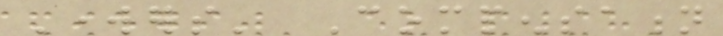Workers' Compensation
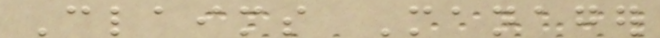Claims Manager
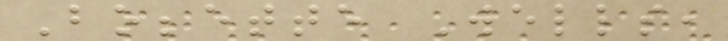Bobbette Wells,
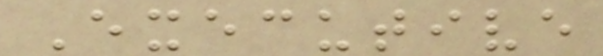Executive
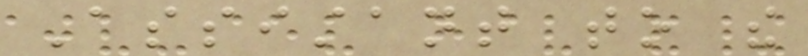Assistant to the
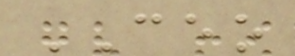CEO
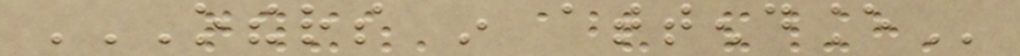OTHERS IN ATTENDANCE
